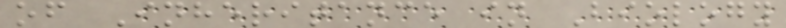of Inheritance in Biology
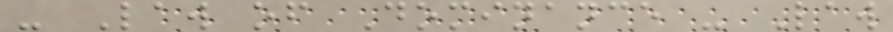- Law of Dominance - Law
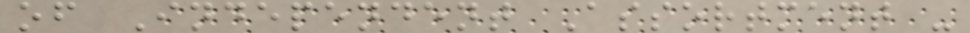of Independent Assortment -
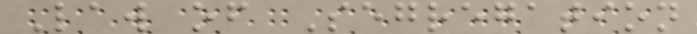Law of Segregation
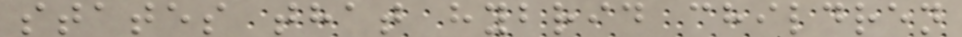states that hybrid children
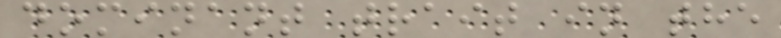dominant trait in the
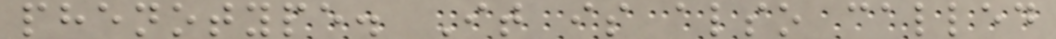phenotype. It is also called
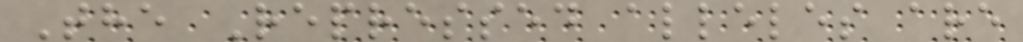The Repressed alleles are
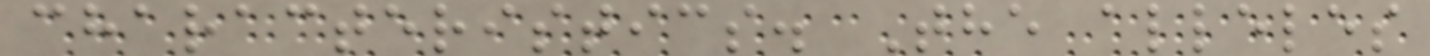characteristics. The alleles
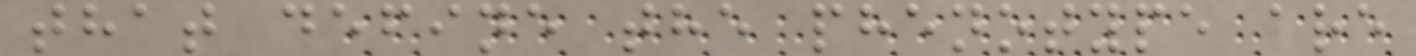that define the phenotype are
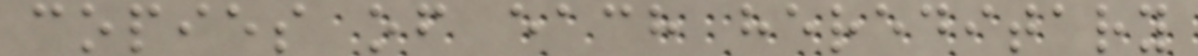copies of each hereditary
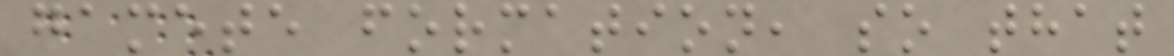gamete formation, so that
